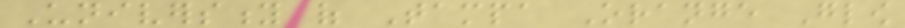University of Tampa Orange Glow
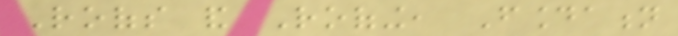Roofs and Roofing, Foundation
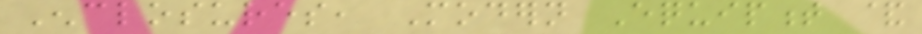Enclosures, Modern Equipment &
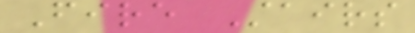Fire Stairs
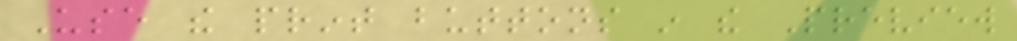Use the print buttons in the Preview
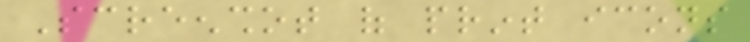Screenshot of print icons
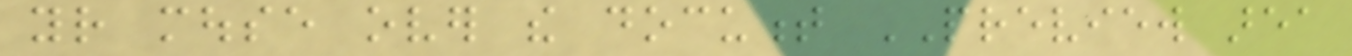your mouse over the document PREVIEW area
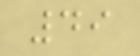49
